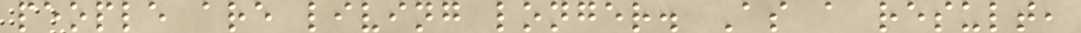people are living longer. As a result,
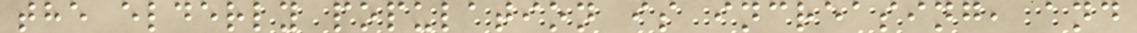the elderly population is increasing, and
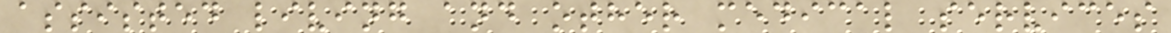assisted living and other medical services
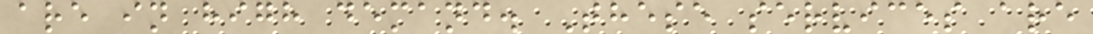are in high demand. These services are
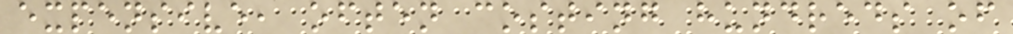expensive, often costing hundreds of
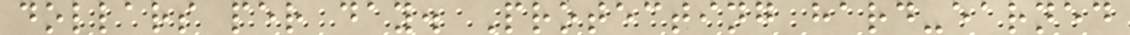dollars per day. Protecting hard-earned
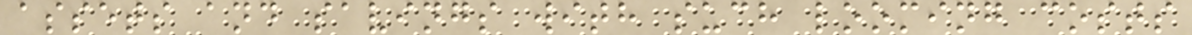assets and savings with such looming costs
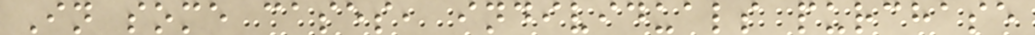In some cases, individuals purchase
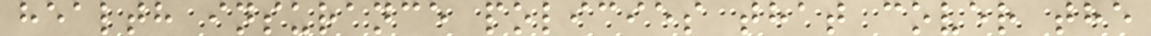health insurance policies that cover the
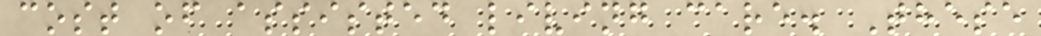cost of assisted living care. These
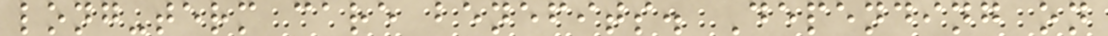long-term care benefits. Depending on
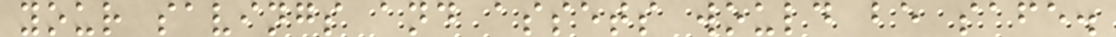your savings and assets would be safe.
